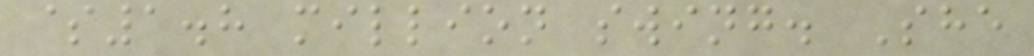$1.8 million swing. She
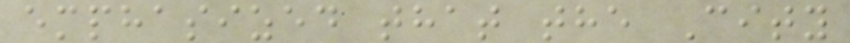emphasized that the City
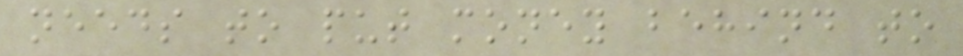needs to put money behind to
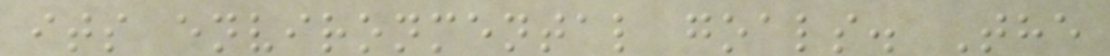its environmental goals. The
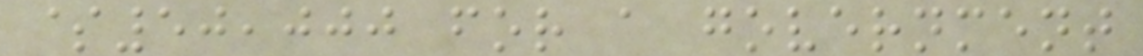$50,000 for a government
